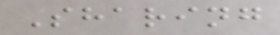Sharing
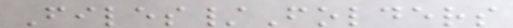Files/Folders
